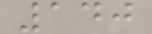140
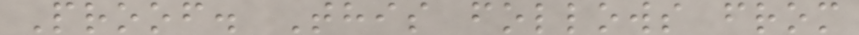Proof. This follows from
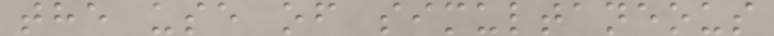the use of simultaneous
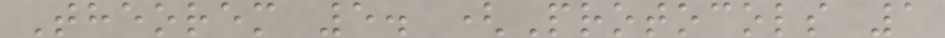Theorem 5. (Protocols 1
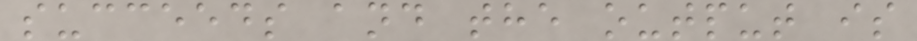succeeds and the output is
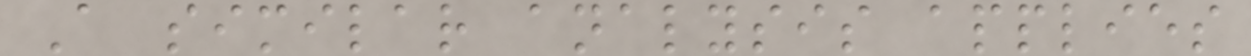A similar analysis applies
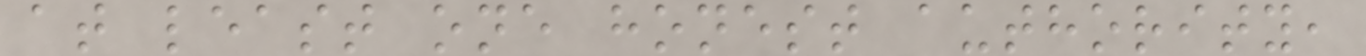at least one honest authority,
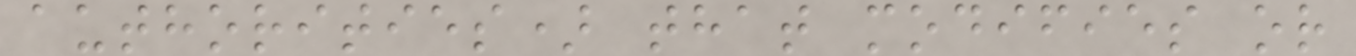authorities) that modifies or
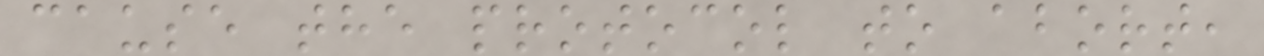cause the protocol to abort,
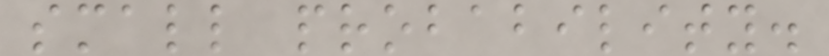small probability.
